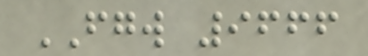FGW 9666
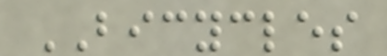BICYCLES
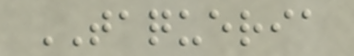TAQUERIA
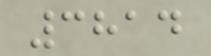3814
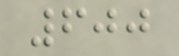600
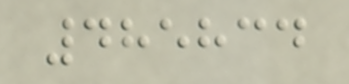485834
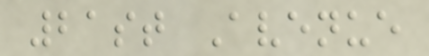21st Avenue
